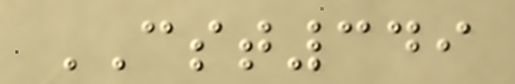CST349
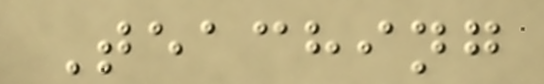Teaching
